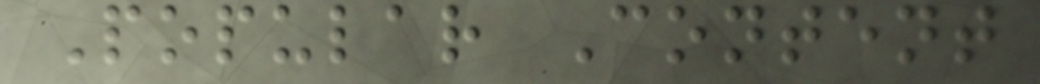Popular Content
